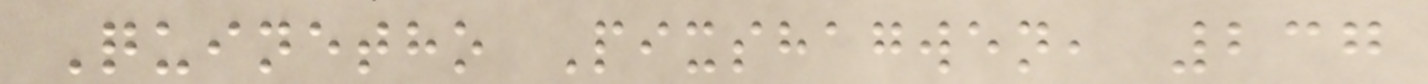Quinetho Pixshagwen, 237
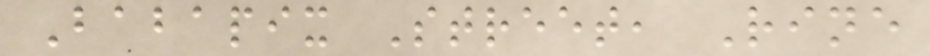Babapix Street, Rine
